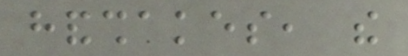handshakes, the
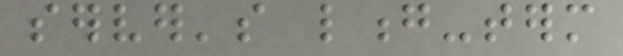server's long-term
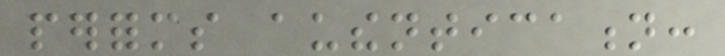performs authentication:
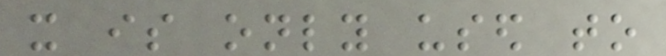it is only used to
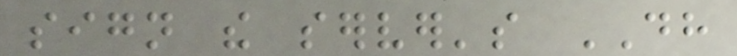sign the server's DH
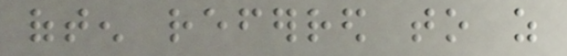often referred to as
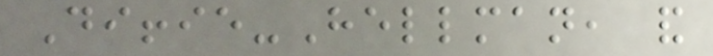Diffie-Hellman, and
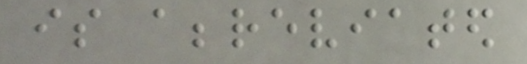is abbreviated
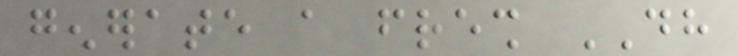generate a fresh DH
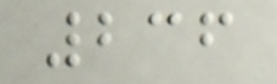236
